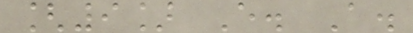[9] E. A.
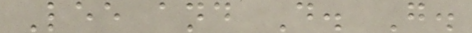Lee and D. G.
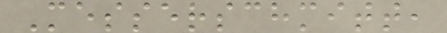Messerschmitt,
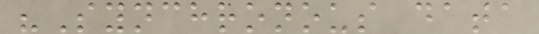"Synchronous data
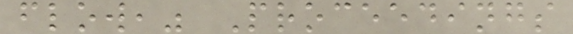flow," Proceedings
